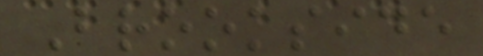Brookside
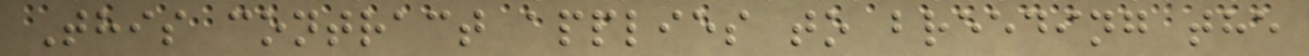This contract applies to breeding the
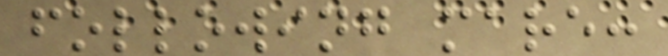following mare:
